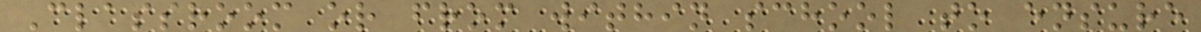Classroom or from within school to ensure
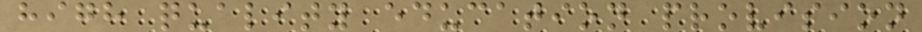high quality education provision
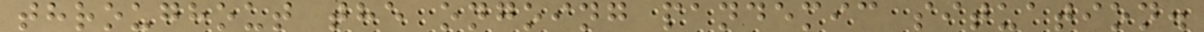throughout the ongoing pandemic situation.
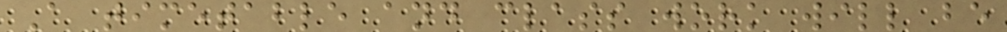A timetable and class work will be
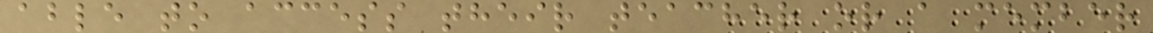able to access their teacher or a member
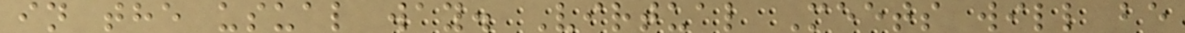in the usual way. Virtual Meets will be
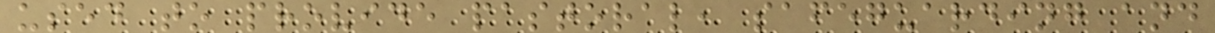used to provide pastoral, safeguarding and
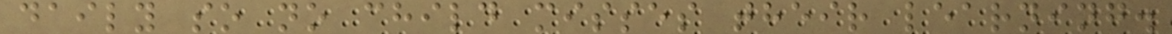daily so no child misses their learning.
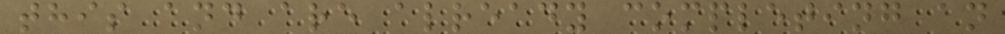this and are already completing an
